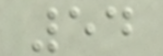54
